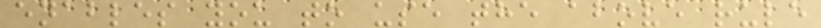enables you to use the above rule
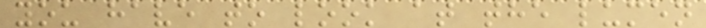you have to look at the lumen
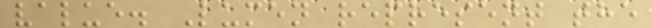value. Lumen represent the
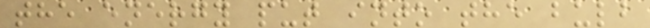the energy put into the bulb
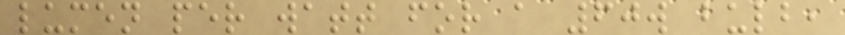lumen per watt for a 60w bulb,
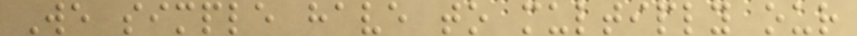We simple have to multiply our
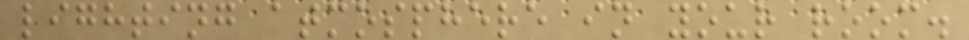lighting atmosphere in your room.
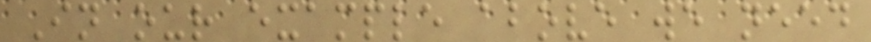In our example above we need
